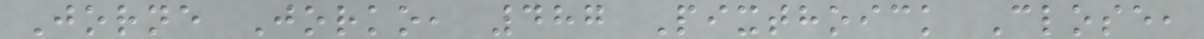Jorne Jorko, 487 Pixthoick Close,
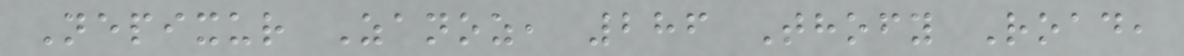Nepixur Zanoz, 286 Thofy Road,
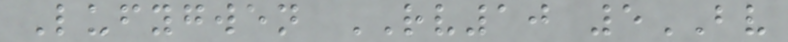Lufygwen RV10 5BV
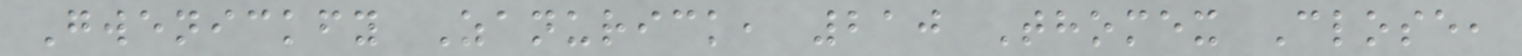Gwenickfy Zanurick, 210 Thomex Close,
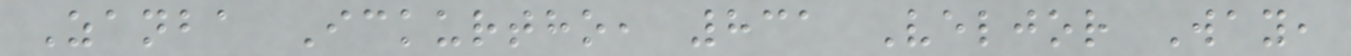Zanba Ickurtho, 831 Veljor Way,
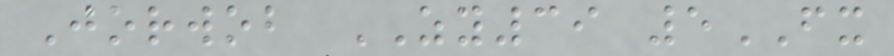Jorwob ZY39 5FX
